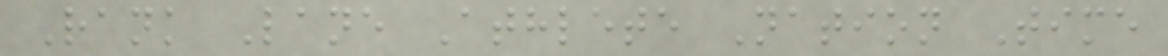Rank Lane Athlete Nation Time
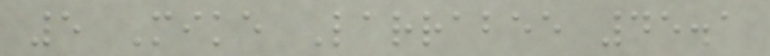5 Mike Larrabee 45.1
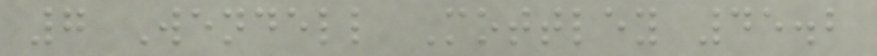7 Wendell Mottley 45.2
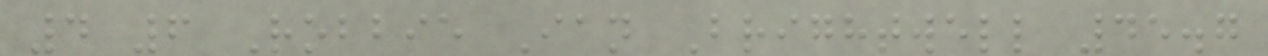4 6 Robbie Ian Brightwell 45.7
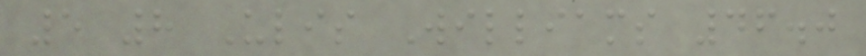5 8 Ulis Williams 46.0
